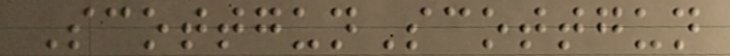ScottgunScottgun
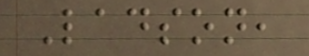Ladson,
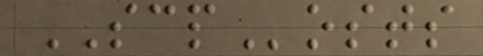SCPosts
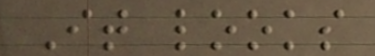It looks
